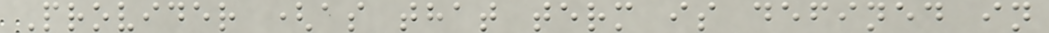Provider (as that term is defined in
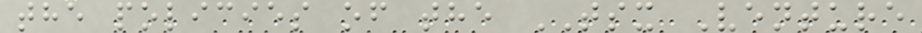the policies of the TSX Venture
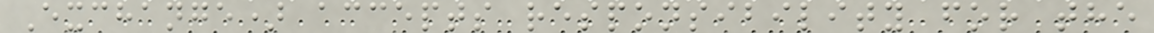Exchange) accepts responsibility for the
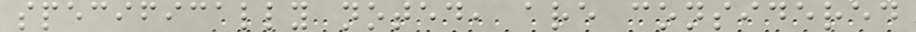specifically noted, are considered
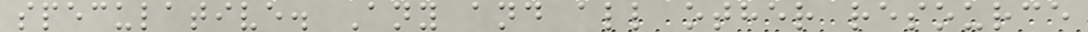speculative. Any and all other resource
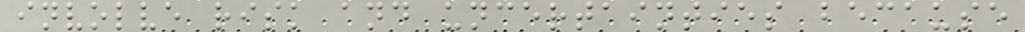involve risk and uncertainties because
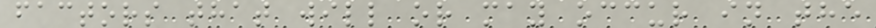factors that will or may occur in the
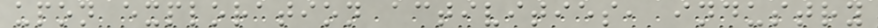upon exploration activities, industry
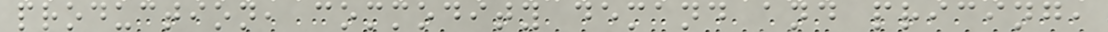production, commodity demand and pricing,
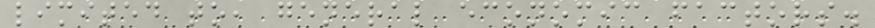limited to, general economic factors.
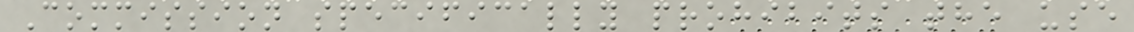Commission specifically prohibits the use
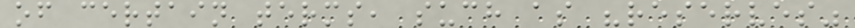of certain terms, such as "reserves"
